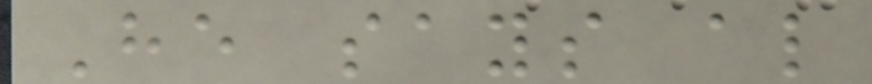He says also
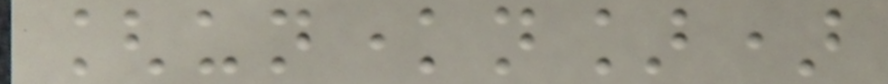[unknown])
